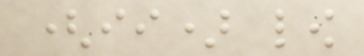(ii) low
